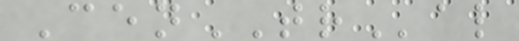CenTRal
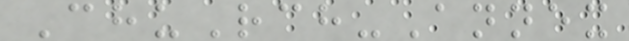ChuRch-Annex
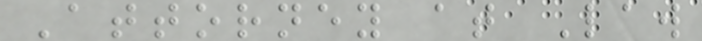Attorney at Law
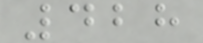428
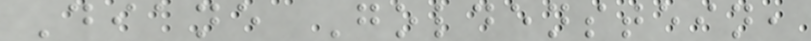Diane Goldenstein,
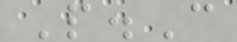P.C
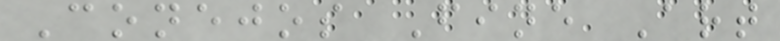Conejos Fine Art
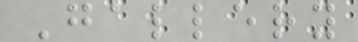Gallery
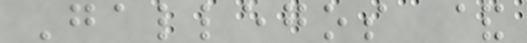Gallegos &
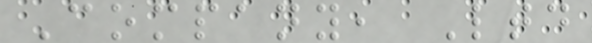Company, Ltd
